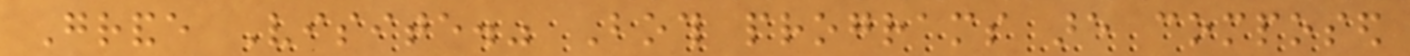Grande Visite." Both programs are composed
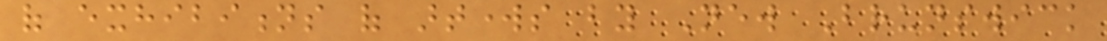of exhibitions of artworks by New Brunswick
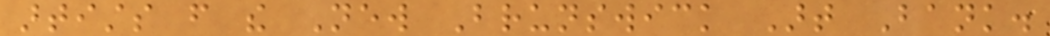artists from the New Brunswick Art Bank.
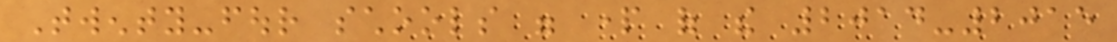Twenty-four schools were part of the 2014-2015
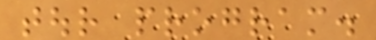tour program.
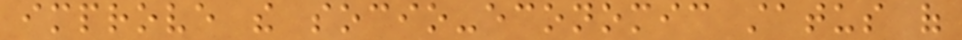improve the socio-economic status of
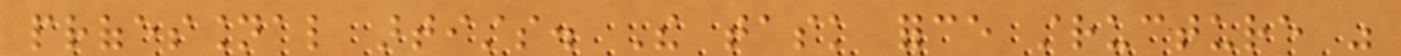professional artists. The task force structure was
